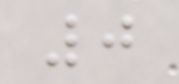0
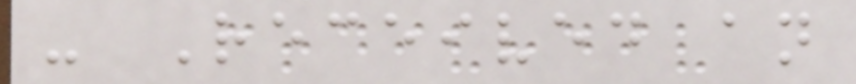- Received an
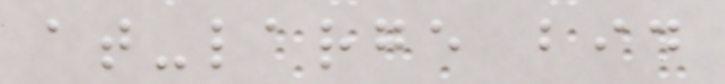at-large bid
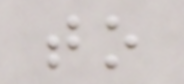to
